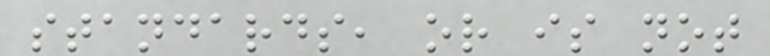standards, or is not
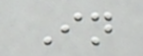In
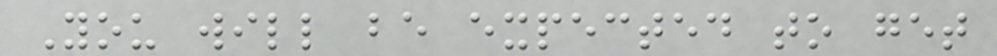You will be expected to get
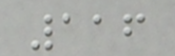116
